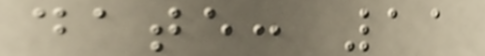date: 11
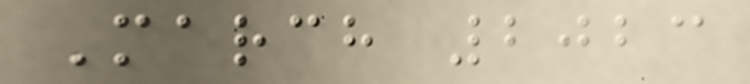March 2023
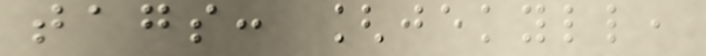tags: [jekyll,
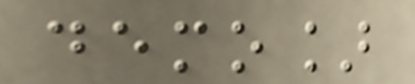demo]
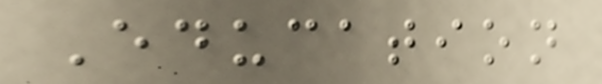Education
